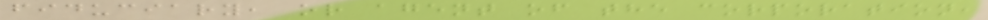fiduciary, or agent of the corporation,
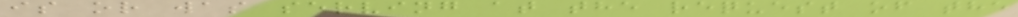is or was serving at the request of the
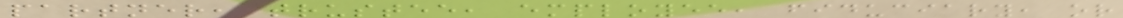partner, trustee, employee, fiduciary, or
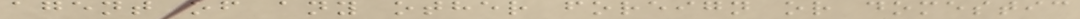agent of any other foreign or domestic
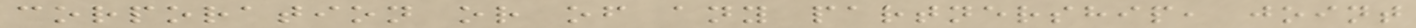corporation or of any partnership, joint
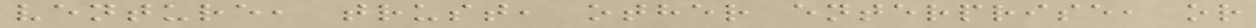venture, trust, other enterprise, or
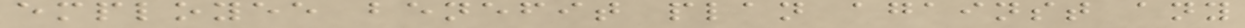employee benefit plan against any
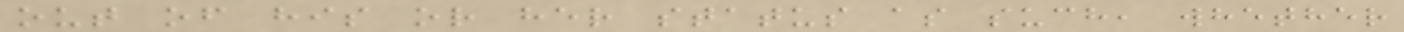out of his or her status as such, whether
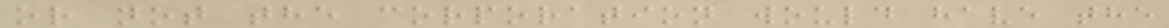or not the corporation would have the
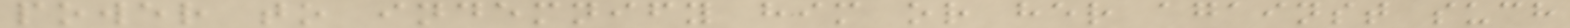power to indemnify him or her against such
